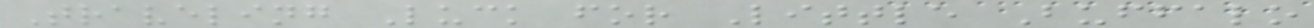Traveling Luck for Little Buffalo
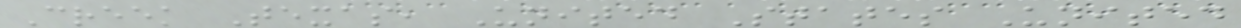Creek Texas, United States United
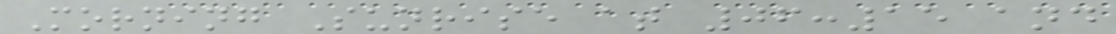Morning Sunrise at 06:15 and
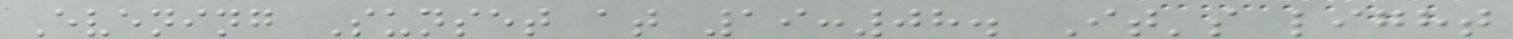Evening Sunset at 19:08. It's light
